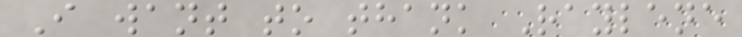I want to thank Raylene
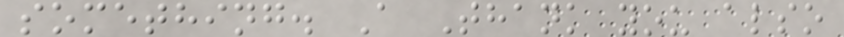something. A Thank you also
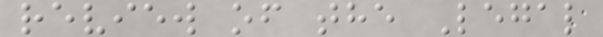review of the Legal
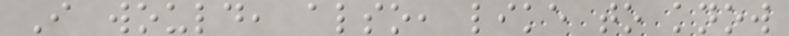I would, also, like to know
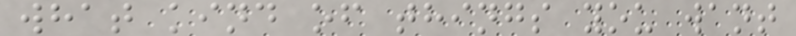what kind of things you want
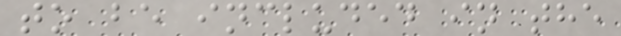to be included in the
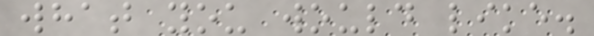what you would like.
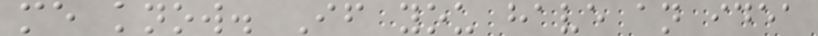me know. If you have an idea
